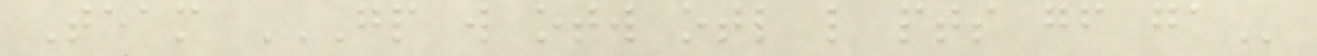Team GP W OTW OTL L PTS GF GA
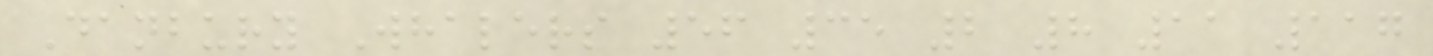Danbury Whalers 56 35 2 8 11 117
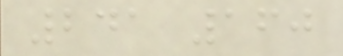241 160
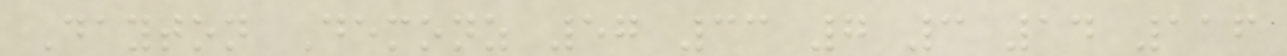Dayton Demonz 57 33 7 3 14 116
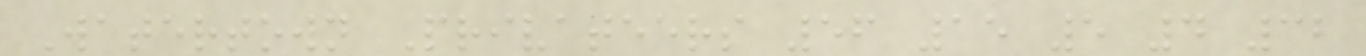Watertown Privateers 56 15 5 4 32
